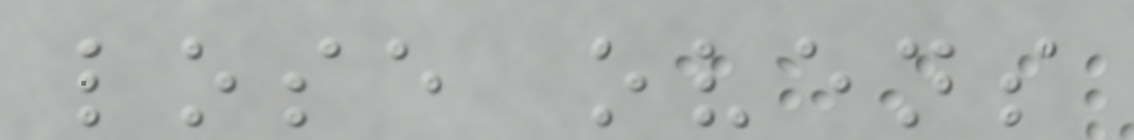lose ovens
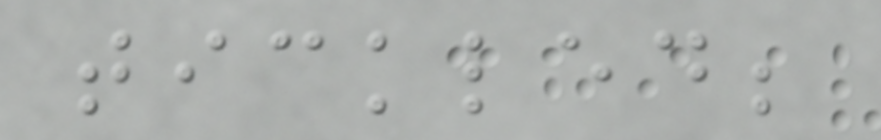tickled;
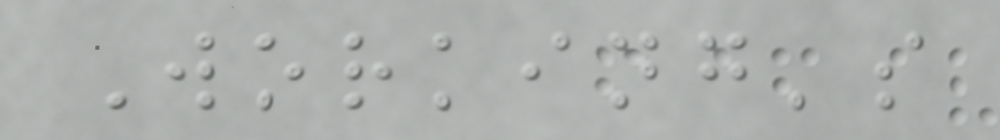Working's
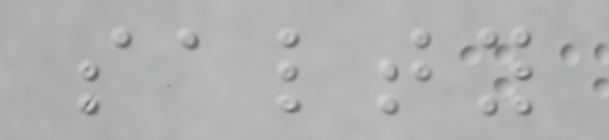salty
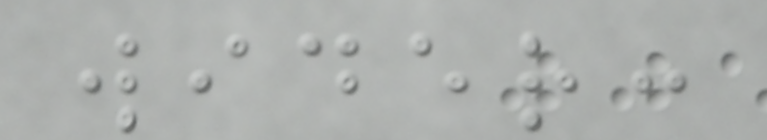wider:
